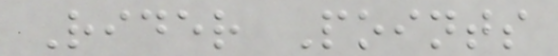Rider Points
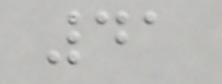41
